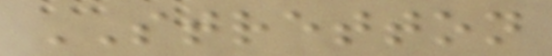STRETTON
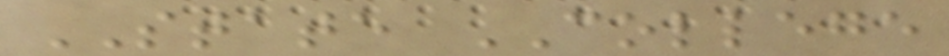STATE COLLEGE
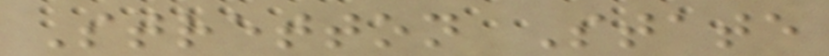Stretton State
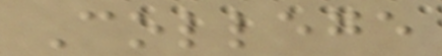College
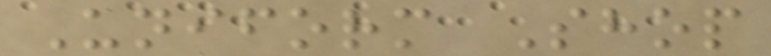Uniform Shop
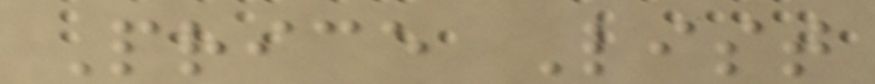Price List
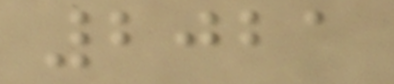2021
